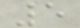5
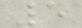5
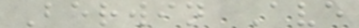Berwin Ave
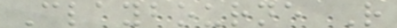Claybourne R
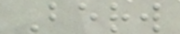Berw
